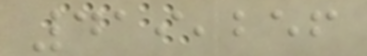419,256
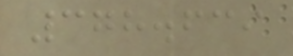378.639
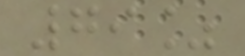79%
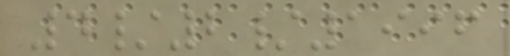4/2/1996
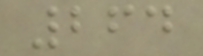264
